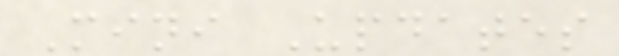Mini Updates
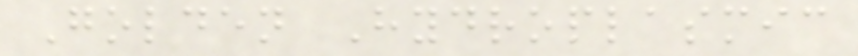Golden Hydroplasmic
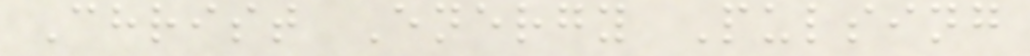Christ Energy Pulsing
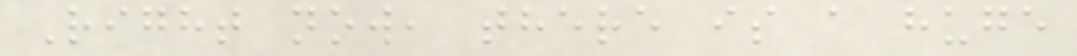Right now, there is a huge
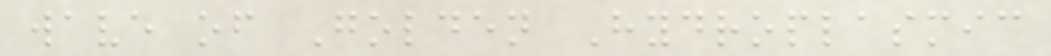wave of Golden Hydroplasmic
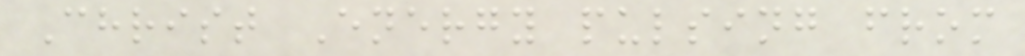Christ Energy pulsing from
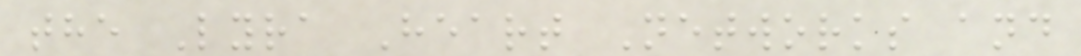the Lyra Heart Networks and
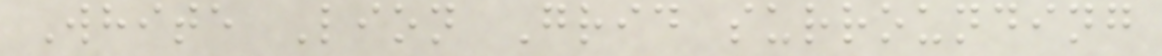White Lion Grid surrounding
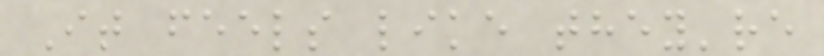It feels like they're
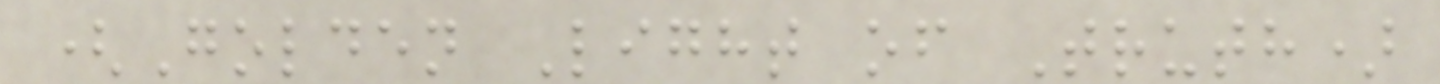(Golden Light of Truth)
